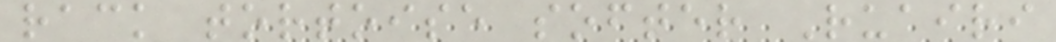rack tortoise softer Ruairi
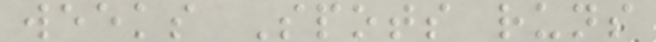weeks Spots runs
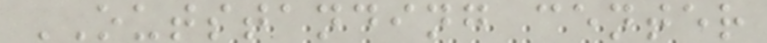OUTSTANDING center
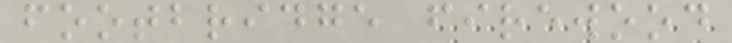footbridge firewood
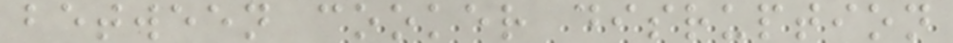between cooker disruption
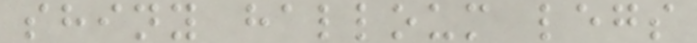shiny halloum legs
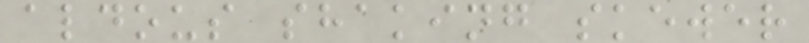aldous shaking skewer
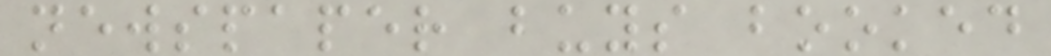newspaper buys booked
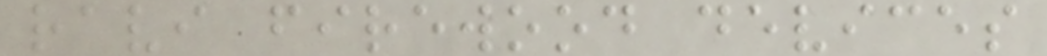ravi firewood devices
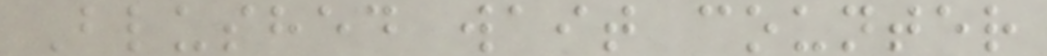Blushed wait counter
